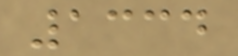1334
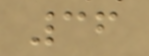36
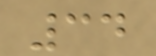34
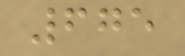675
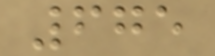675
